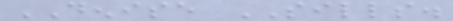DENISE SILLS.
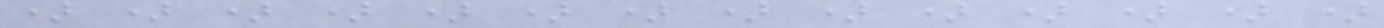) ) ) ) ) ) ) ) ) ) ) ) ) )
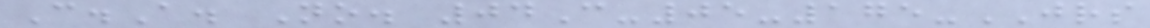C.A. No. 04C-05-175-JRS
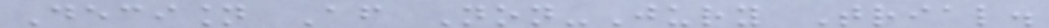Decision After Non-Jury Trial.
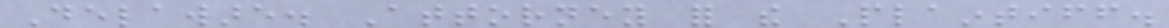Delaware. Attorney for the Plaintiff.
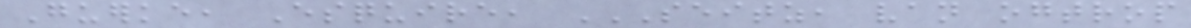Guerke, Esquire, SEITZ, VAN OGTROP
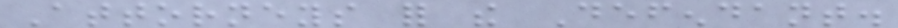Attorneys for the Defendant.
